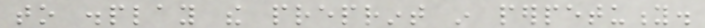to display the preprint in perpetuity.
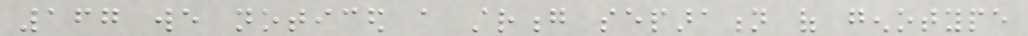167 we noticed a strong separation of genotype
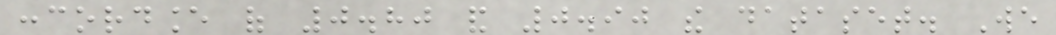concordance of 0.80 and 0.90 the dataset. We
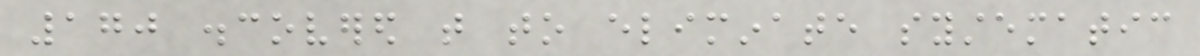170 discovered that to eliminate systematic
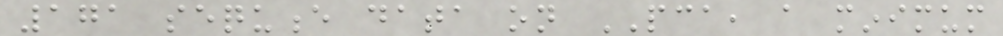171 sequence data on PCA, a minimum
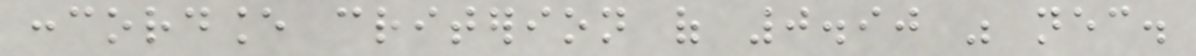concordance criterion of 0.90 was necessary.
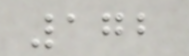172
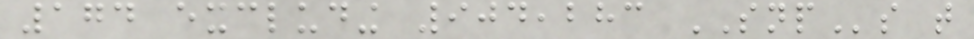174 excluding 904,283 SNPs that
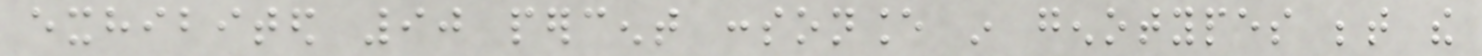exhibited 90 percent consonance in genotypes between the
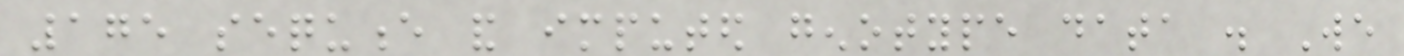175 sequence and imputed genotype data . We
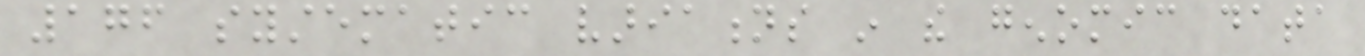176 systematic variations in the genomic data
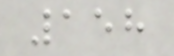158
